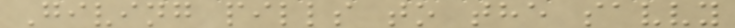Giving pills to the savvy
